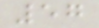57
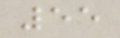55
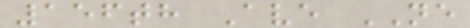156th Ave NE
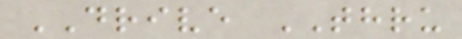DRIVE THRU
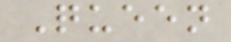Queen
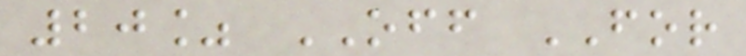20% OFF FOR
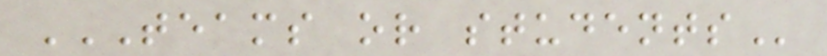TEAMS OR STUDENTS
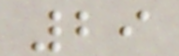29
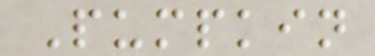Pumpkin
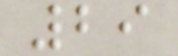29
